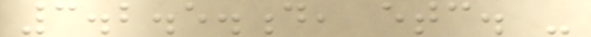3.2.5.d, etc. -
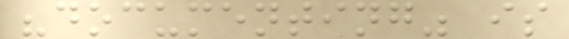"documenting" is
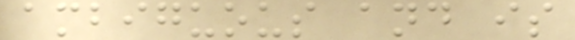ambiguous and is
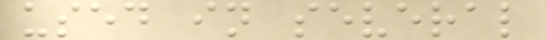used in several
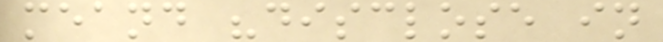meand "disclose in
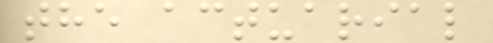the actuarial
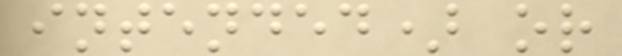intended) or
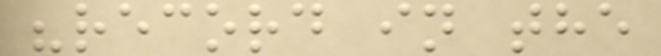"record in the
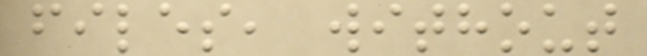files, without
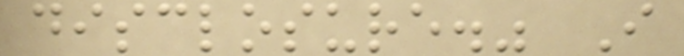disclosure." I
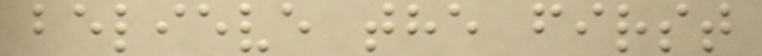believe the first
